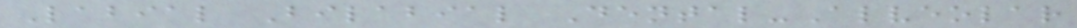Labial Bilabial Dental-Alveolar
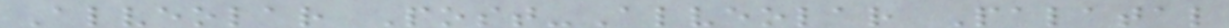Alveolar Post-Alveolar Palatal
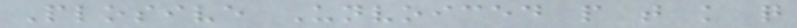Plosive Unvoiced p t k q
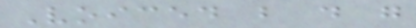Voiced b d g
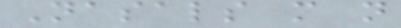Nasals m n
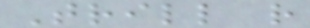Trill r
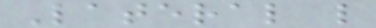Lateral l
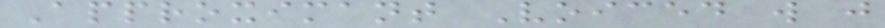Approximant Voiced w j
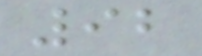92
